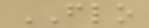FLO
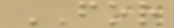FOR
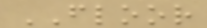FLOOR
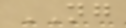NG
